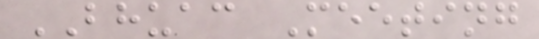BHUAC Meeting
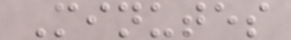Minutes
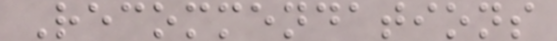Recommendations
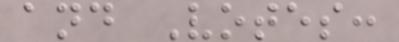and Votes:
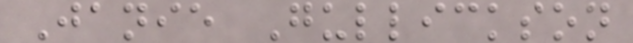Janie Gullickson
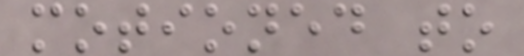motioned to
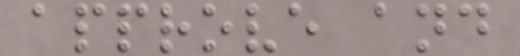approve and
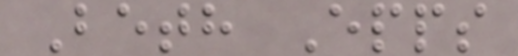Beth Epps
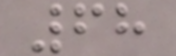68
